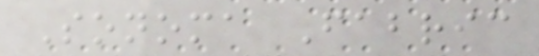Sonoma Fabric
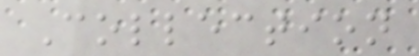Collection
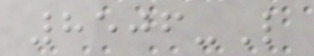8506-L
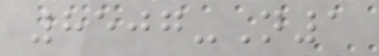8507-N1
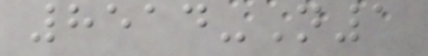8514-N1
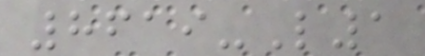8619-L1
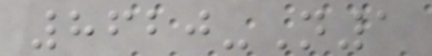8620-N1
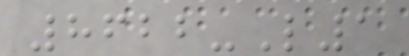8622-L1
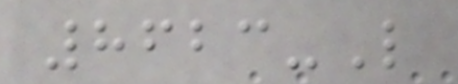8623-L
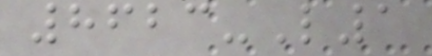8623-L1
